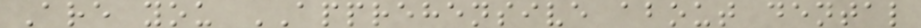Are you APPREHENSIVE about dental
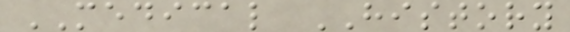MEDICAL HISTORY
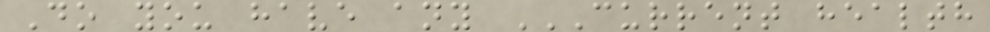Do you have any CURRENT HEALTH
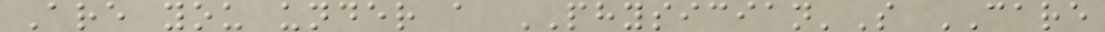Are you under a PHYSICIAN'S CARE
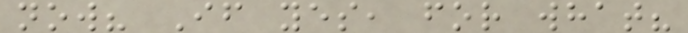now? If yes, for what?
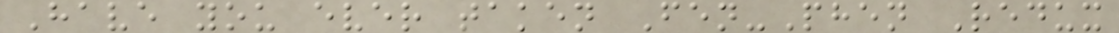Have you ever taken Fen-Phen Redux
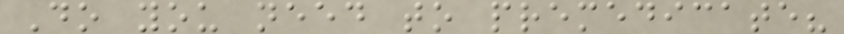Do you need to premedicate?
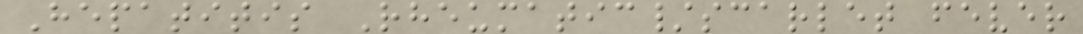Hepatitis Rheumatic/scarlet fever
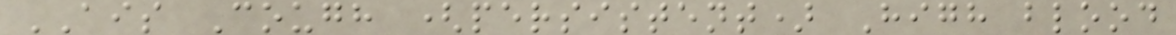AIS Cough (persistent) High blood
